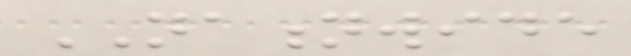NATIONWIDE
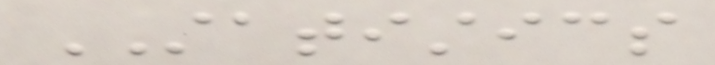STATISTICS
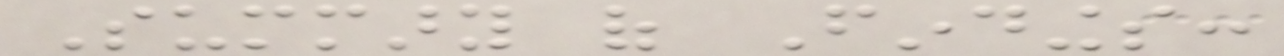Summary of Findings:
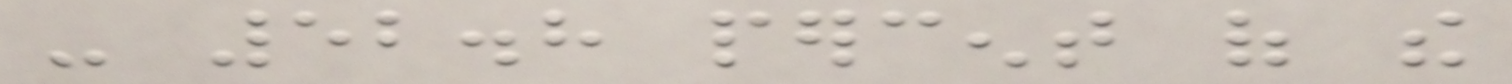- 52.8 percent of the
